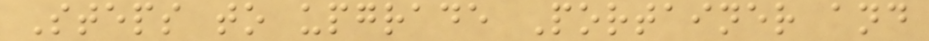Steps to upgrade Portainer and
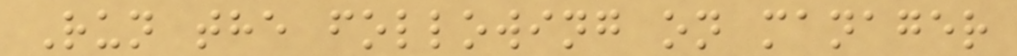Run the following on manager
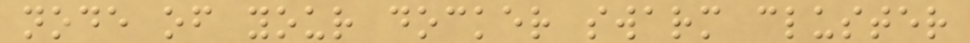node of your docker swarm cluster
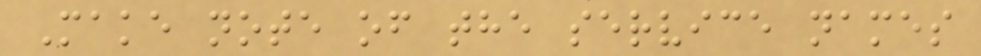Make note of the service names
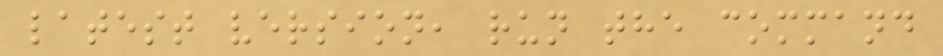latest version, run the command
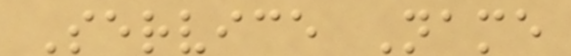Service Name
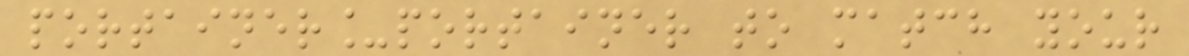portainer_portainer to match your
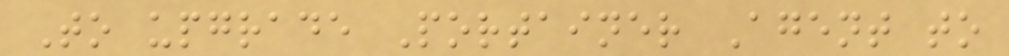To upgrade Portainer Agent to
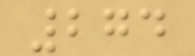274
